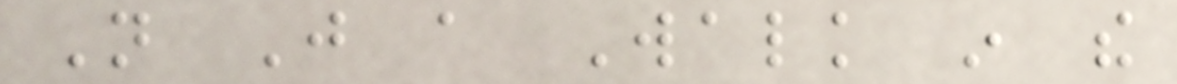Not Just a Walk in the
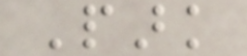Park
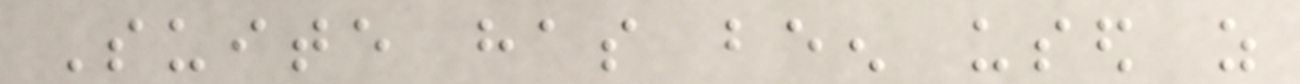Suite has been used as
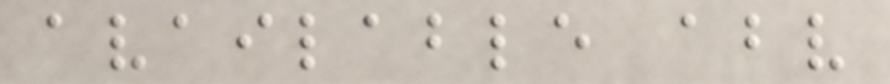available above
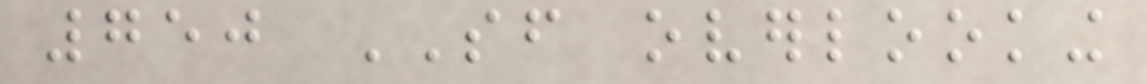750 SF overlooking
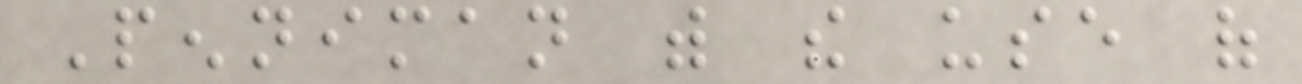Penniman with the use of
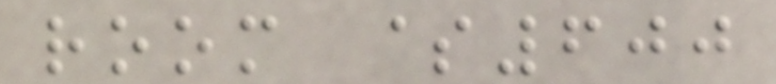room $600
